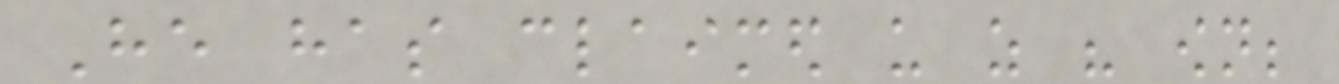He has claimed us as his own;
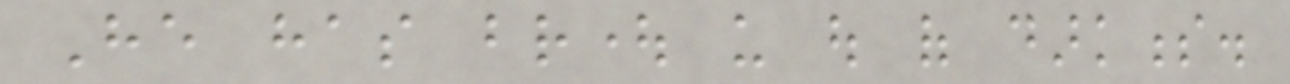He has brought us out of darkness.
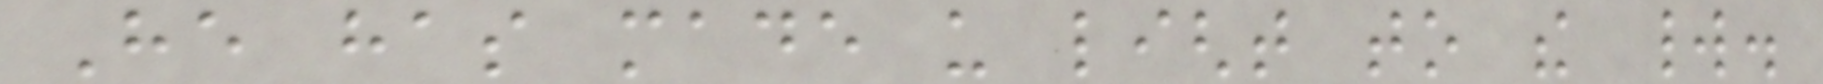He has made us light to the world.
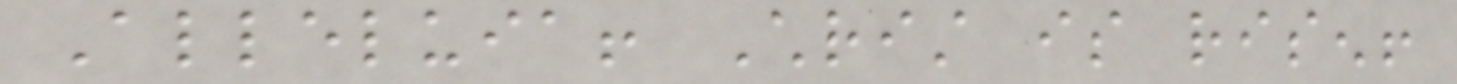Alleluia! Christ is risen!
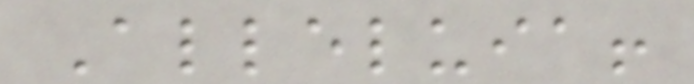Alleluia!
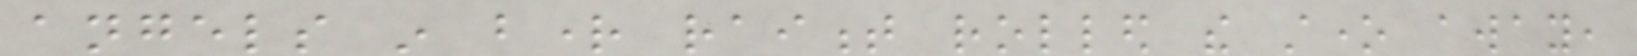angels in bright raiment rolled the stone away,
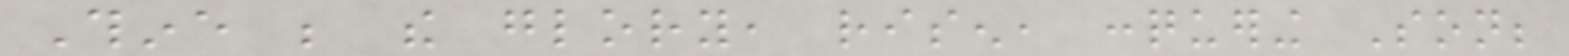Thine be the glory, risen, conquering Son;
